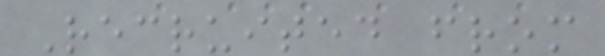Recruited from
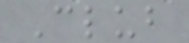Club
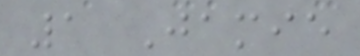1 Jamie
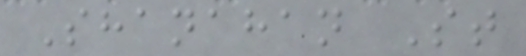Shanahan St
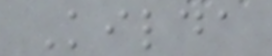Kilda
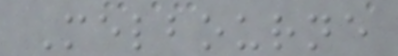Melbourne
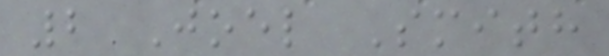2 Joel Smith
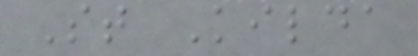St Kilda
